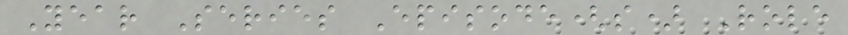Year Series Episode(s) Role
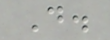D.
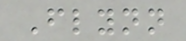Flynn
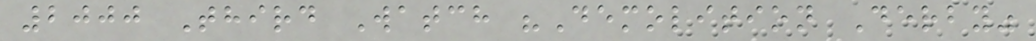2000 Third Watch "Demolition Derby"
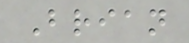Brian
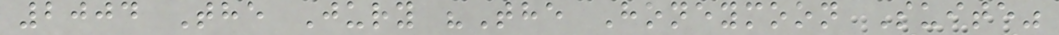2004 The Jury "The Honeymoon Suite"
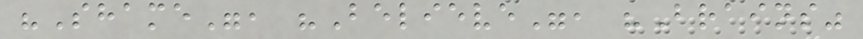"Shame", "Believe", "Brains"
